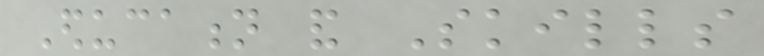Education and Skills
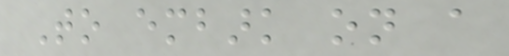To embark on a
